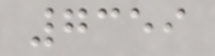7359
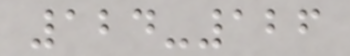124-126
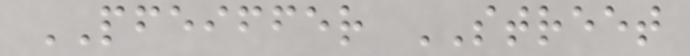PFEIFFER STREET
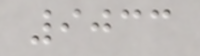9033
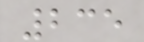235
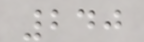240
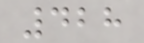428
